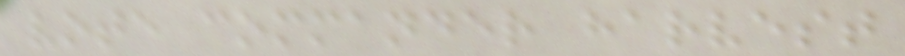vote commander harvest
